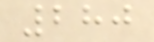280
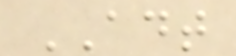ADT
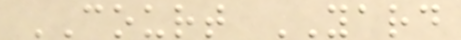COURT YARD
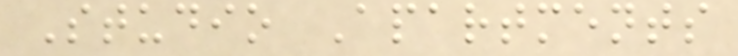Studio Apartments
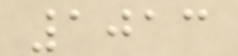1013
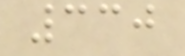330
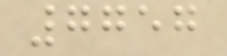7757
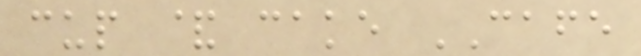cup & cake CAFE
